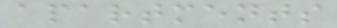apartments
